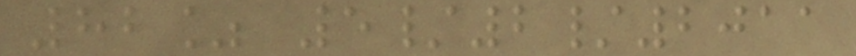82% 5/2/2011
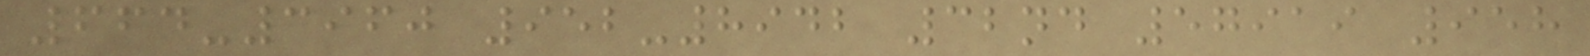664-3960 952-8942 32nd 57919 958
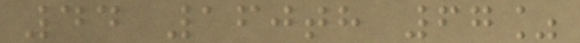44 160th 67%
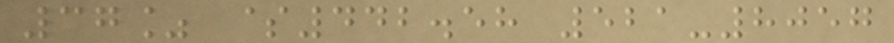37% $442.58 521-8057
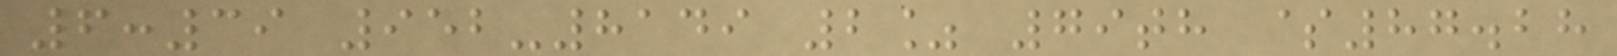6:39 952-8149 2% 79th $87.28
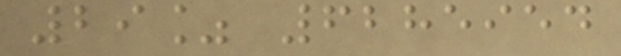29% 6285954
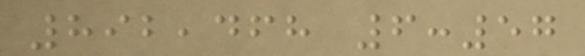892,468 6:57
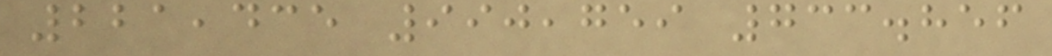221,435 990,759 733.856
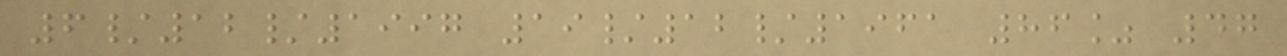6/12/1997 19/12/1961 86% 47
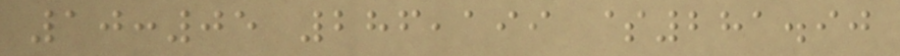10:05 286,199 $281.90
